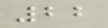22
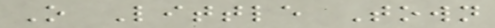O Little Town
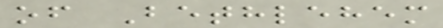of Bethlehem
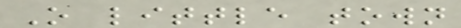O little town
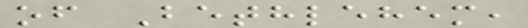of Bethlehem,
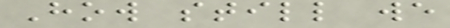How still we
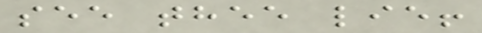see thee lie!
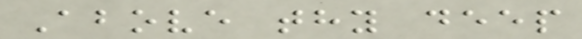Above thy deep
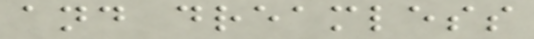and dreamless
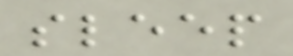sleep
